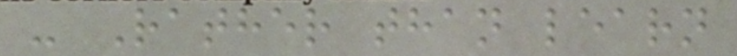- Rather than learn
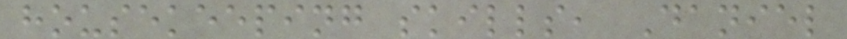housekeeping skills, Daniel
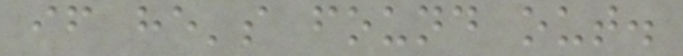if he's found out.
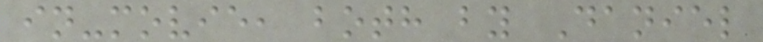in-movie, both by Daniel
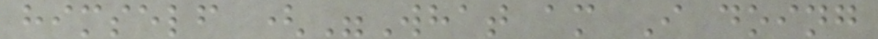himself ("What am I doing
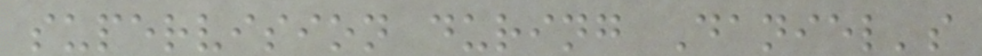supervision during Daniel's
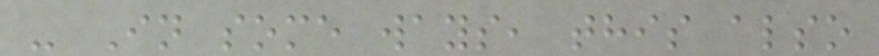- In some ways, this also
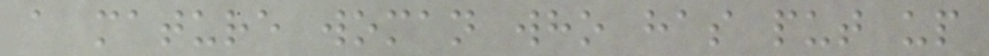a mature woman who has put up
